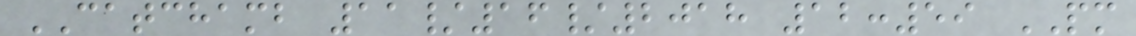CATCHAMB 11/16/2018 12:59 PM
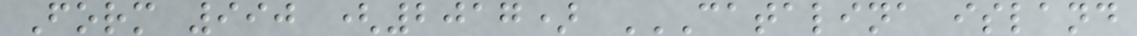Form 990 (2017) CATALINA ISLAND
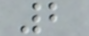2
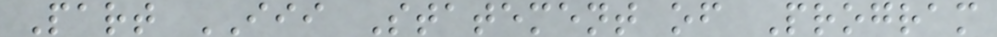Part III Statement of Program
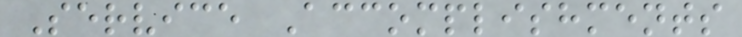Service Accomplishments
